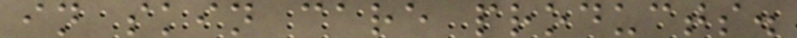in skin care products.
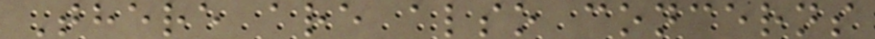There are also concerns
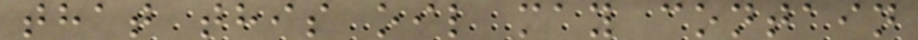that this oil may contain
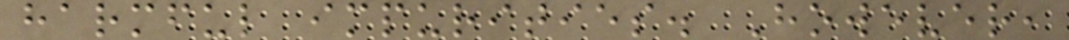harmful impurities. However,
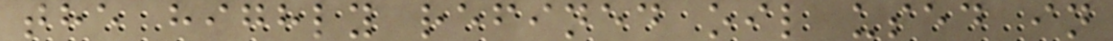the highly refined oil used in
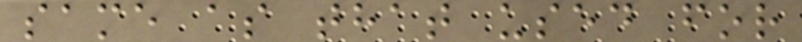same as that used for
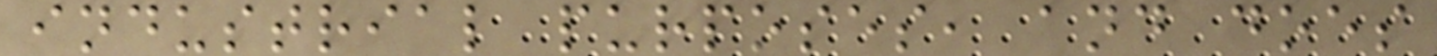industrial purposes, and does
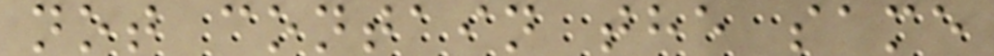not contain the same
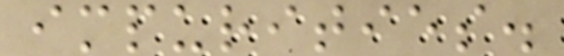impurities.
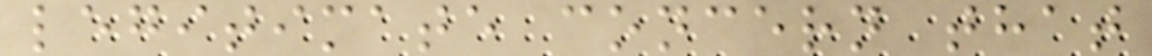legitimate concern that
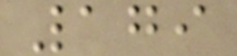179
